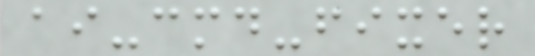ai-cmd-fixer
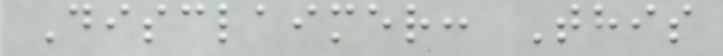Disclaimer: This
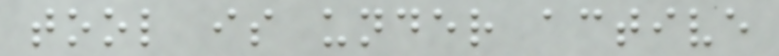tool is under active
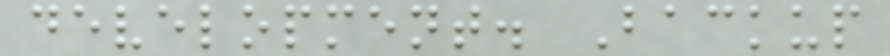development. Backup
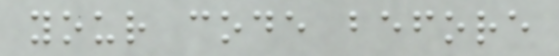your code before
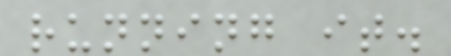running it.
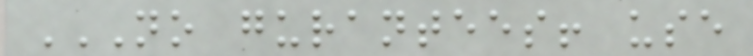NO GURANTEES! USE
